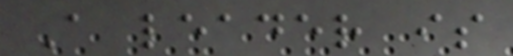A leader is
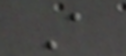A
